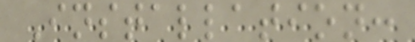Installation:
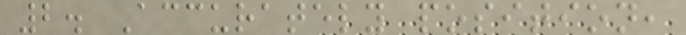2. Accurately position,
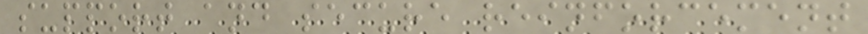support and secure reinforcement
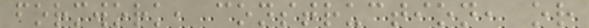formwork, construction, or
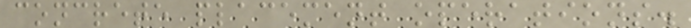concrete placement operations.
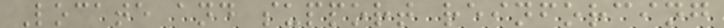Locate and support reinforcing
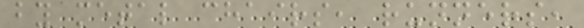by metal chairs, runners,
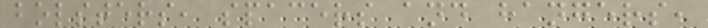bolsters, spacers and hangers,
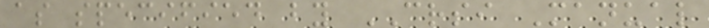as specified by CRSI Manual
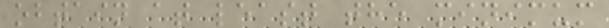obtain at least the minimum
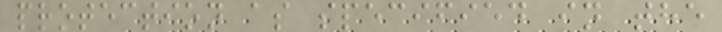protection as specified in the
